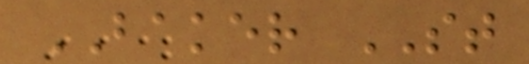BAKER ST
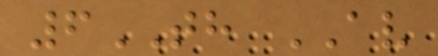6TH AV
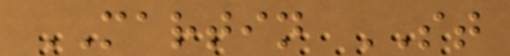MARTIN ST
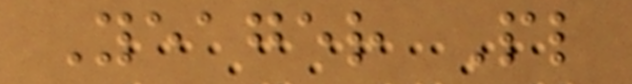Yeager Pl
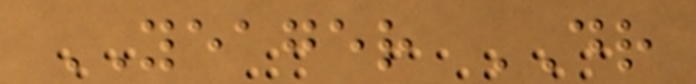YEAGER DR
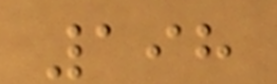198
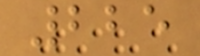225
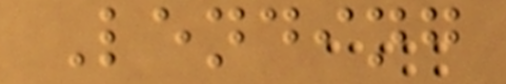Lending
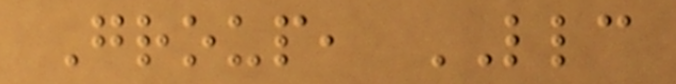Group, LLC
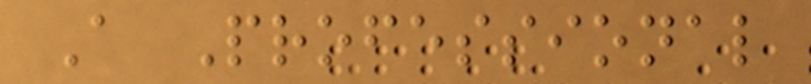A Professional
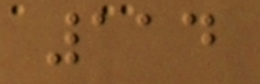114
